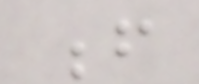f
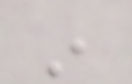in
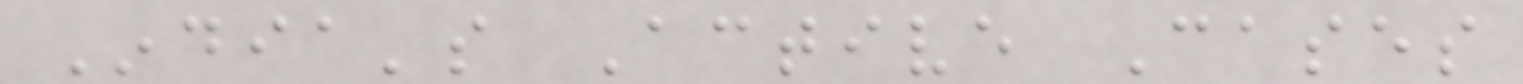India's Active Cases
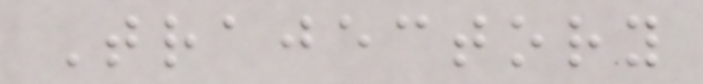Trajectory
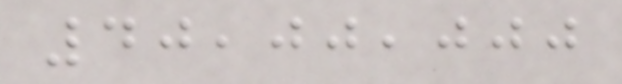40,00,000
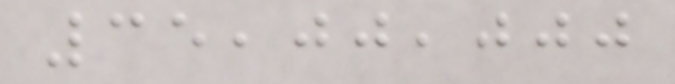35,00,000
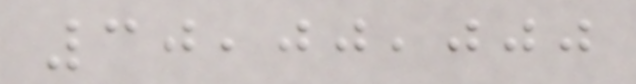30,00,000
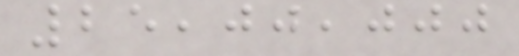25,00,000
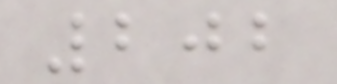202
